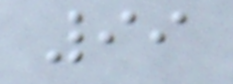99
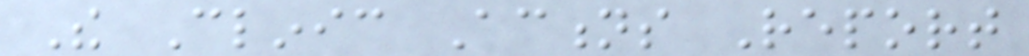The Clinic Actions Report
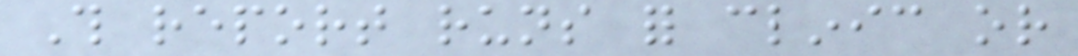This report runs for clinic or
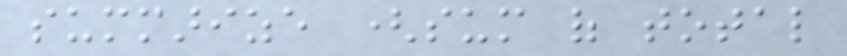summarize (sum of total
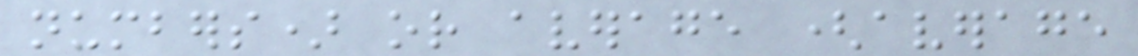numbers) or average (average
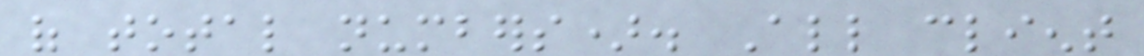of total numbers). All client
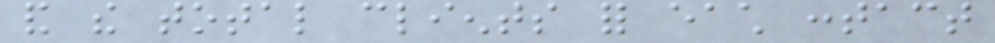and the total clients for each contact
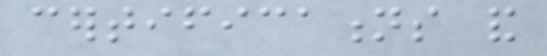certifications and
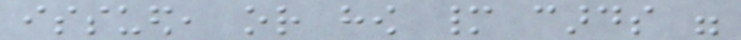issued, or how many cards were
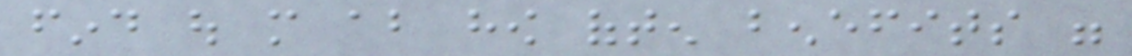find out more about how often benefits were
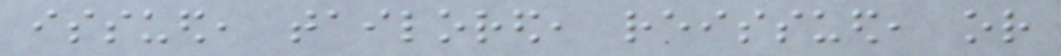issued, tailored, reissued, or
